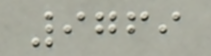9769
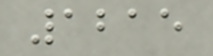1215
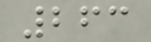263
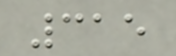315
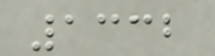1332
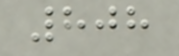808
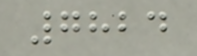7824
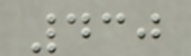430
